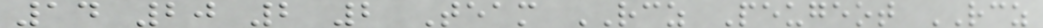14 20 2 2 Team RCZ Peugeot RCZ
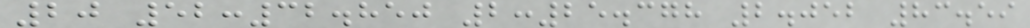20 52:32.850 2:25.378 2.052 83.59
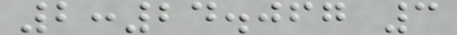2:24.067 3
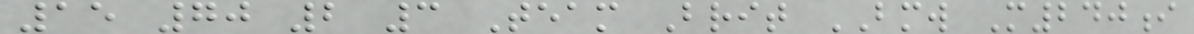15 70 2 3 Team Brit BMW M240i
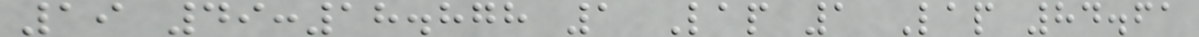19 49:18.878 1 Lap 1 Lap 84.61
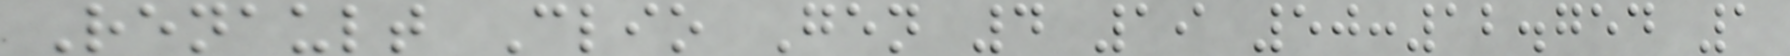Renault Clio Gen 4 19 50:12.754 1
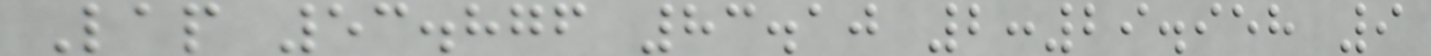Lap 53.876 83.10 2:29.958 9
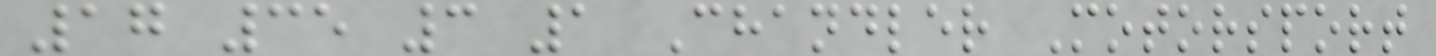17 35 3 1 Chandler Motorsport
